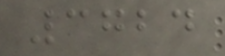3724
